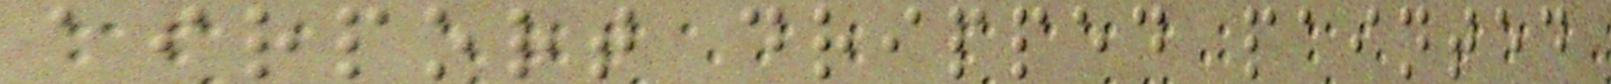airport dripped painted
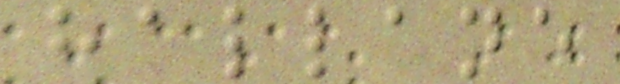hallane
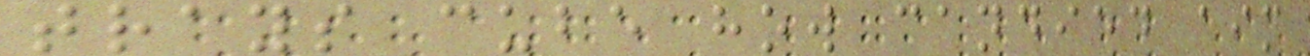trays cube how candied aim
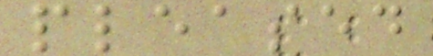pleased
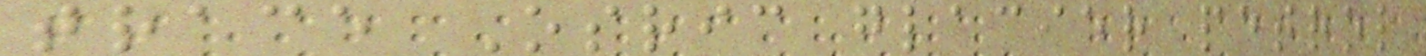trace Osric glacier petrol
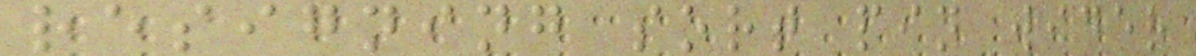resigning sort pin wider
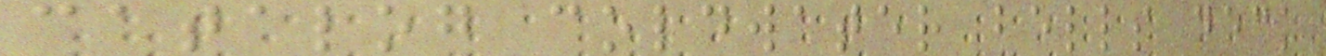catalog coldwater bells deck
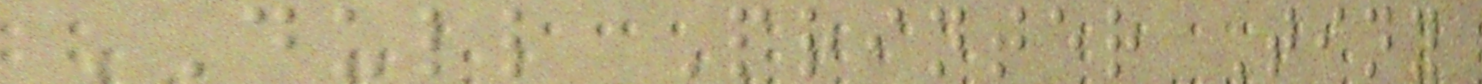DULL Printer Tiny
